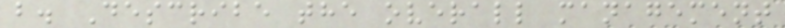b. Describe the overall management
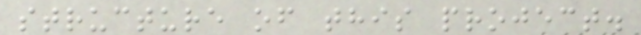structure of this project.
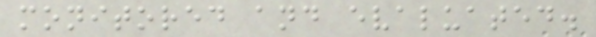monitored and evaluated.
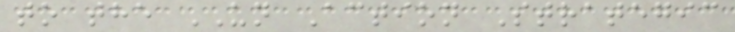to the UN Action Strategic
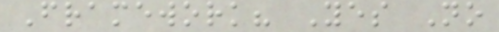Framework? Yes No
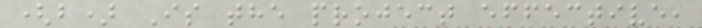(b) Is the project effective,
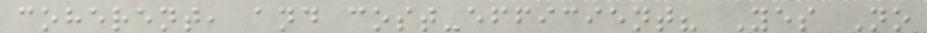coherent, and cost-efficient? Yes No
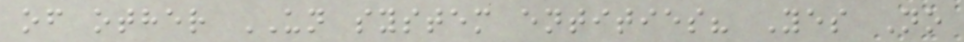of other UN system entities? Yes No
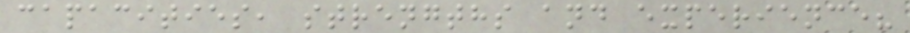capacities, strengths and experience?
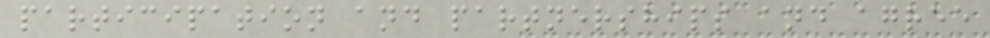participation and partnerships and agree
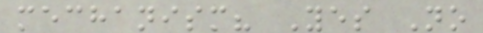mechanism? Yes No
